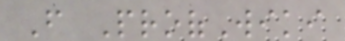From ProofWiki
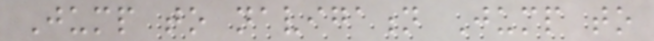Jump to navigation Jump to
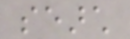search
